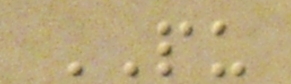PU
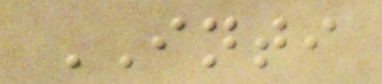INTI
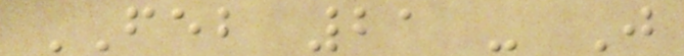FEB 21 - J
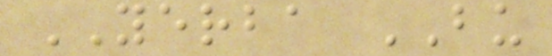YERBA BU
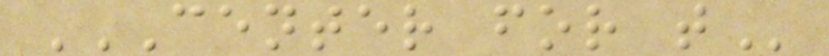CENTER FOR T
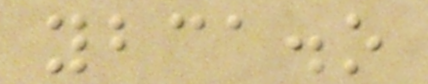ybca.o
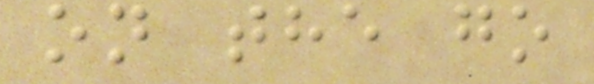on the go
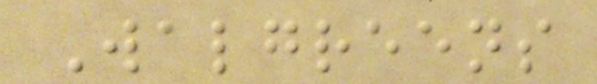Walgreens
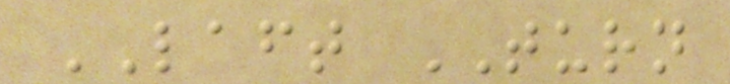LAFT TURN
